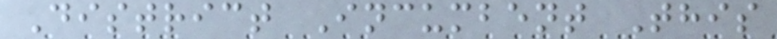District Incumbent This
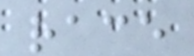race
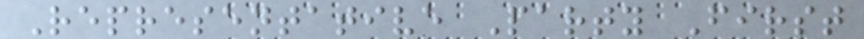Representative Party First
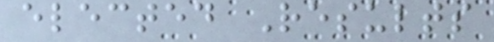elected Results
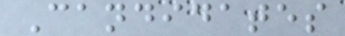Candidates
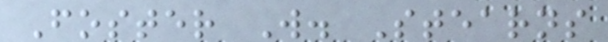Foster W. Stearns
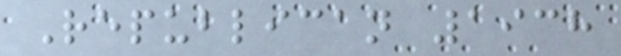Republican 1938
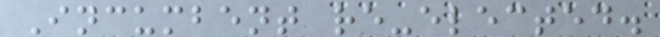Incumbent re-elected.
